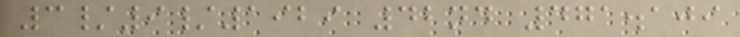3/9/1929 42nd 471.109
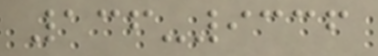136-9336
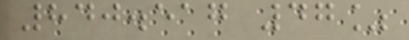840.517 47%
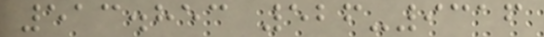513.853 526-9316
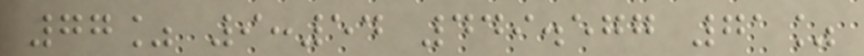77% 9:54 449.577 71%
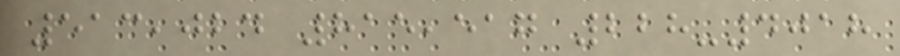513,024 815,517 228-4018
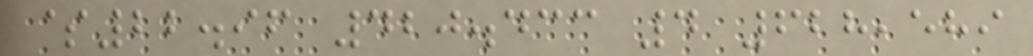$22.96 420.433 4 628,589
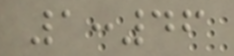1:46
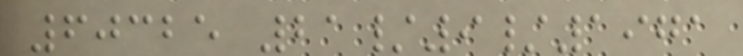60325 21/9/1971
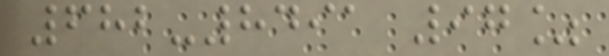682-8491 97%
